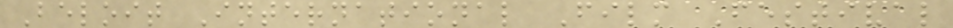Beloit International Film Festival
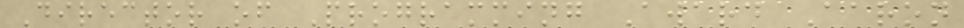Director of Programming Award Aaron
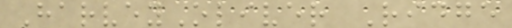HarveyOliver Ridge
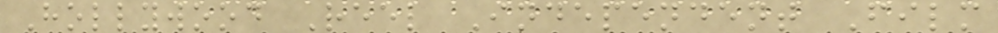Hollywood Reel Independent Film
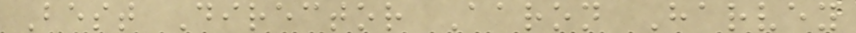Best Director Aaron Harvey
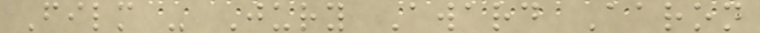Film - Jury Award Aaron
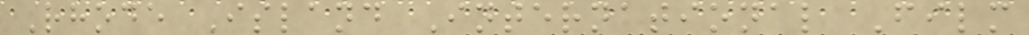Rhode Island International Film
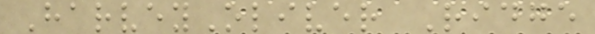HarveyOliver Ridge
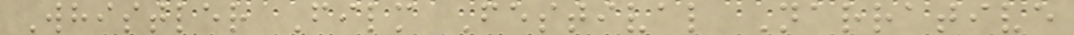Whistler Film Festival Narrative
